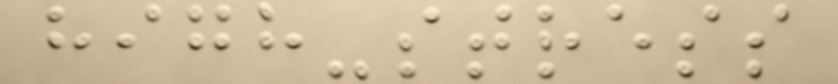high-stress
